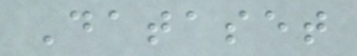Dataset
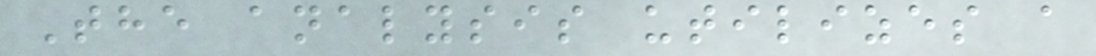The analysis utilizes a
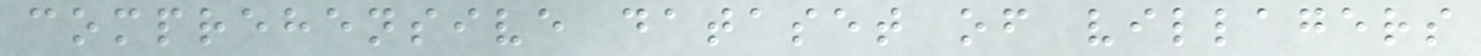comprehensive dataset of villagers
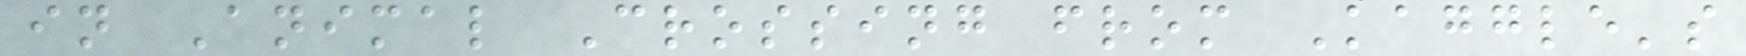in Animal Crossing from Kaggle's
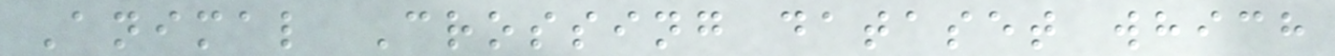Animal Crossing dataset which
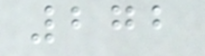272
